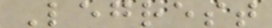Legrest
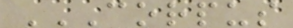CORPUS
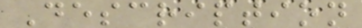Description
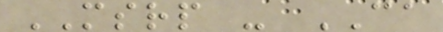MSRP - CA
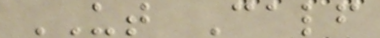UT Calf
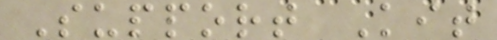Support Kit
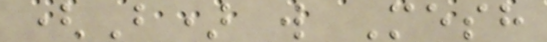(B) w Mesh
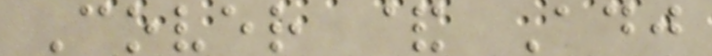Cover & Adj
